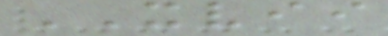XVII
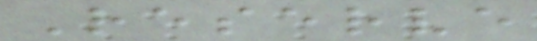Reserve
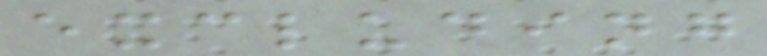excluding
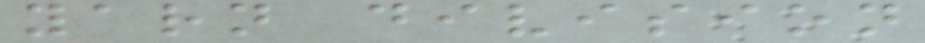yarn division
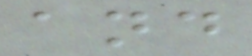and
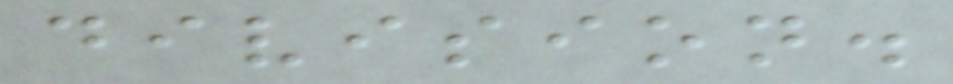division.
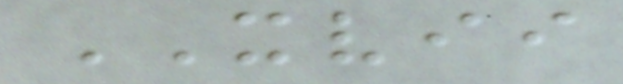XVII
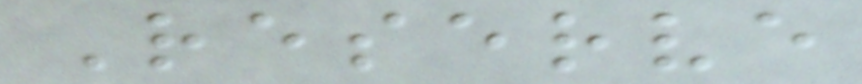Reserve
